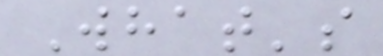What's
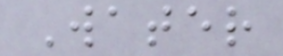Water
